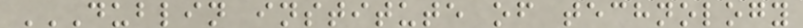DUBLIN INSTITUTE OF TECHNOLOGY
